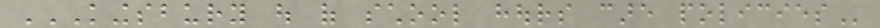KINGSBURY OUT OF SCHOOL HOURS CARE POLICIES
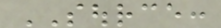SOURCE:
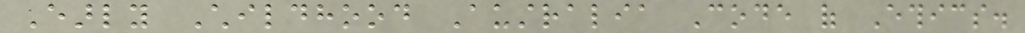Early Childhood Australia Code of Ethics.
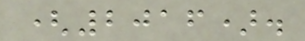(2016).
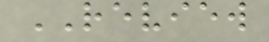REVIEW
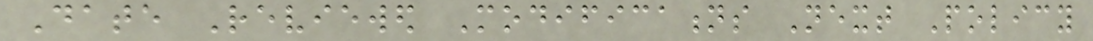Date Reviewed Modifications Next Policy
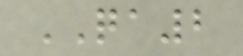QA2
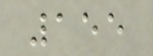155
